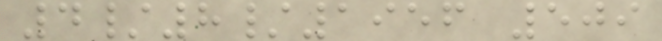4/8/1956 509
